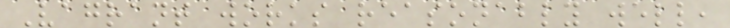Vagrant works reasonably well,
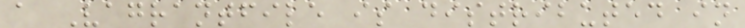a Vagrantfile is distributed in
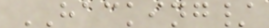HACKING/
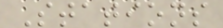Stations
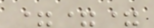===
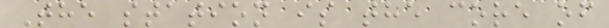The station is the core of
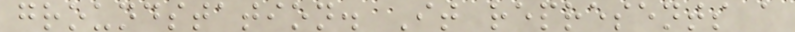groundstation. It represents a
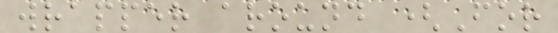wrapper around (For
